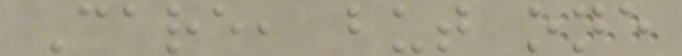Care, but one
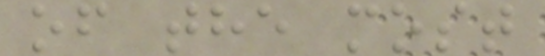of the most
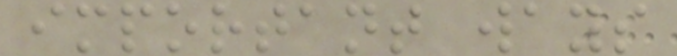important ways
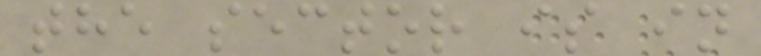the sector is in
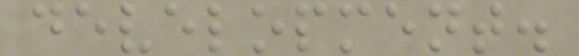development.
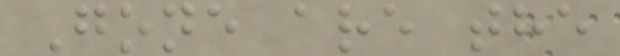Gone are the
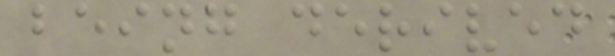being derived
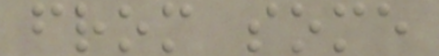from some
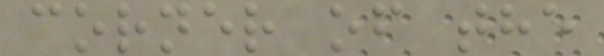corner of the
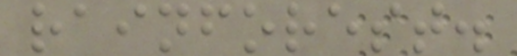rainforest.
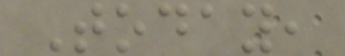Today,
